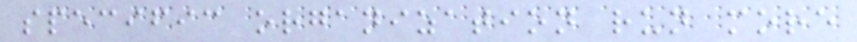specific organization run more
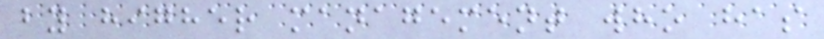by higher management who has
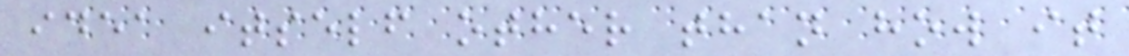idea itself other than how it
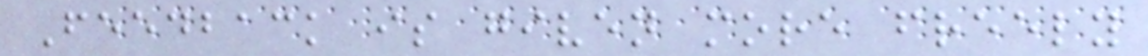Feedback is given more freely
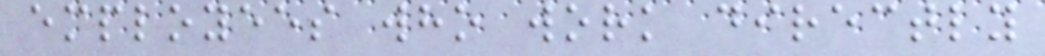employees who work directly
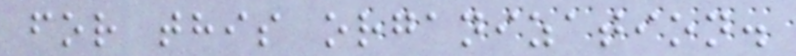for this organization.
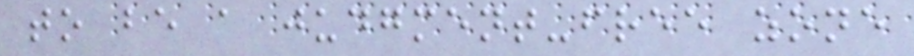to be a judgment-free zone
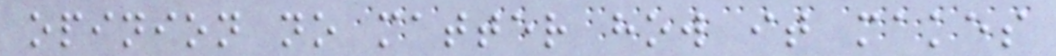opinion no matter how it makes
